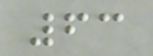63
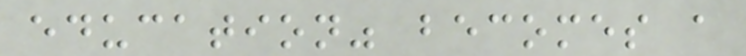education" becomes a
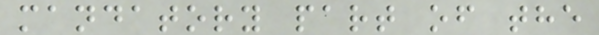mandatory part of the
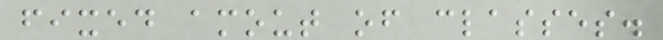fixed amout of classes.
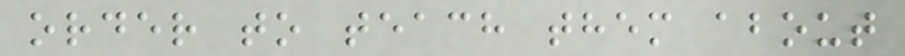order to teach them about
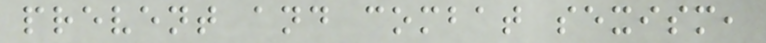prevent and combat sexism,
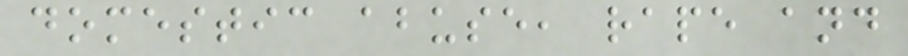domestic abuse, rape and
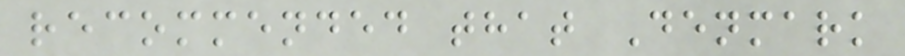recommended that Denmark
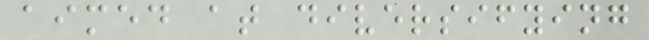aimed at diversifying
